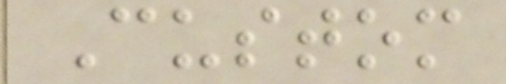Custom
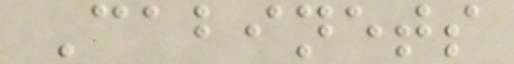Cabinets
